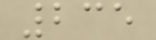235
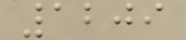1209
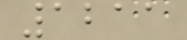1211
